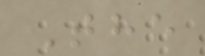The
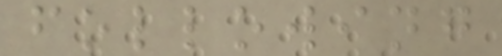following
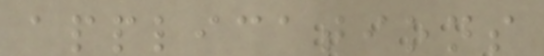applications
